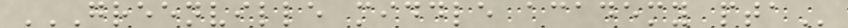GREENVILLE MIDDLE ACADEMY PTA
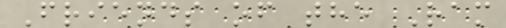Friends of the Ram
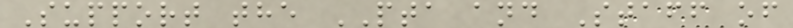Support the PTA and Staff of
